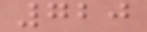720
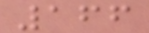166
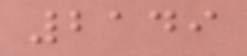2149
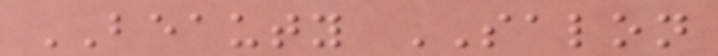BEAUTY SALON
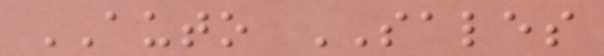AUTO SALES
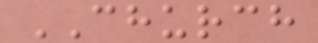CHURCH
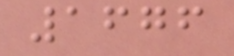1676
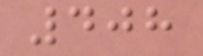408
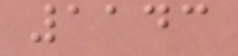1143
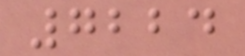7224
